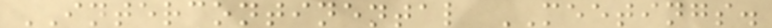INTERCONTINENTAL MEETINGS.
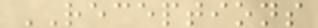RECEPTIONS
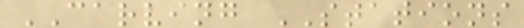CARVING STATIONS
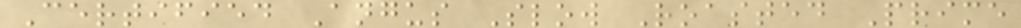Certified Angus Slow Roasted Prime
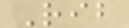Rib
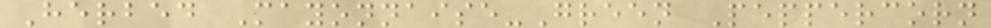Herbed Mayonnaise-Green Peppercorn
